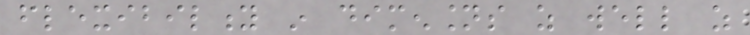flexibility in dimensions as well as
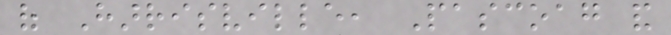of Harrisville, Pascoag and
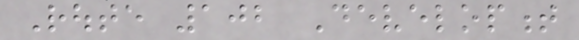Route 102 Development
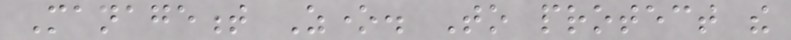Management Zone. To protect the
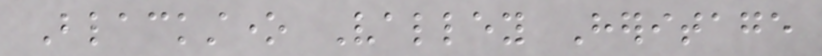Blackstone Valley Heritage
